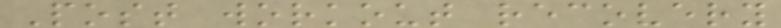Post workout recovery
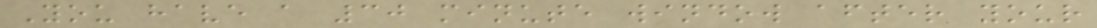You have a 30 minute window after your
